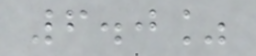6.0%
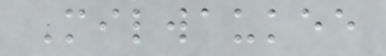Milwaukee
